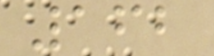162
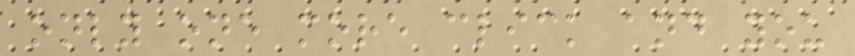only one more click and you
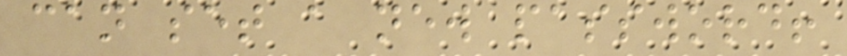can set a new password!
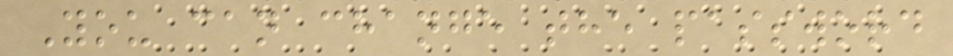You can change the password
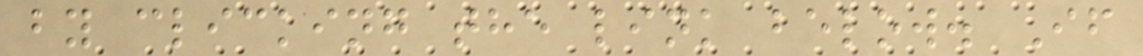by clicking the link below. If
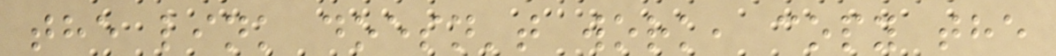the link doesn't work, copy the
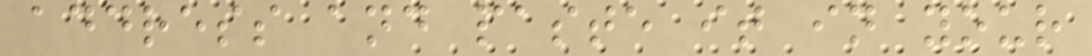address and paste it in your
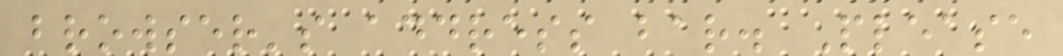browser's address bar. Please
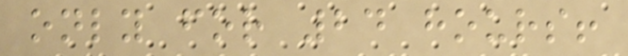only for 24 hours!
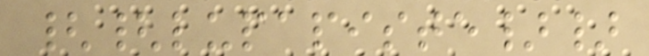{{lupapiste}}
